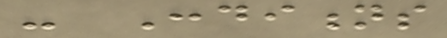- Conditions
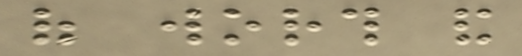of worth and
